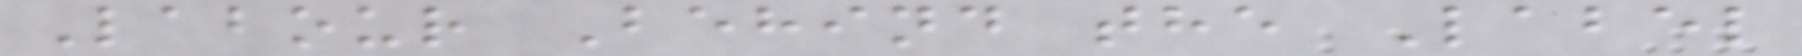Labour Behind the Label
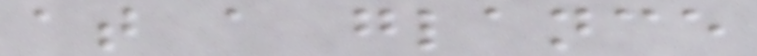at a glance
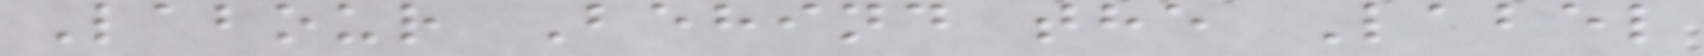Labour Behind the Label
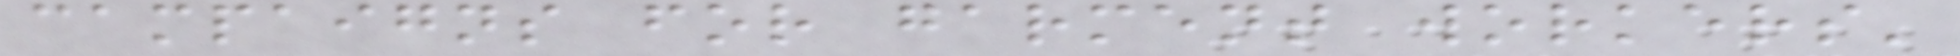campaigns for garment workers'
